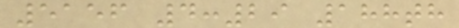5156 4:29 188th
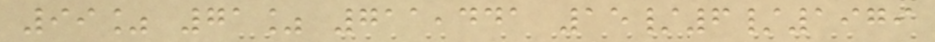99% 71% 711,441 15/6/1979
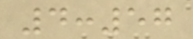4:57
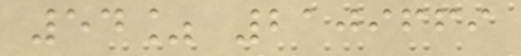54% 2109669
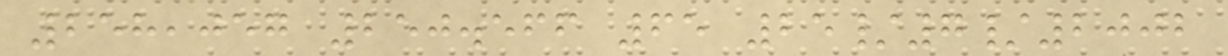258,057 250.566 65 25/7/2002
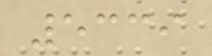5339
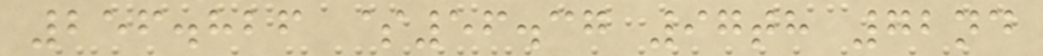256.826 $56.37 97th 72nd
